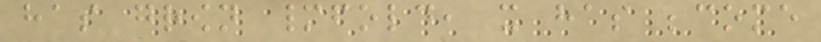has grown manyfold, it has become
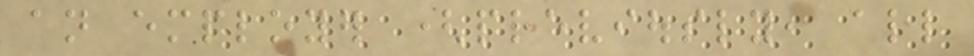an employer (previously, all
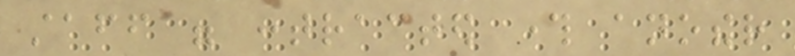staff were contracted through another
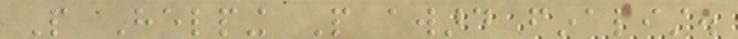People Helping People award finalist.
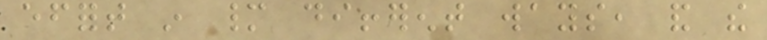effort in many different ways, and the
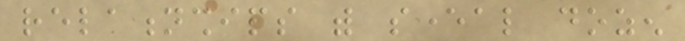relationships with several dozen
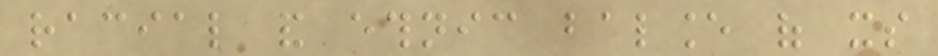racial and ethnic balance of its
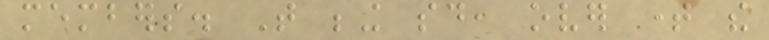members. That being said, over time the
